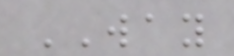WAY
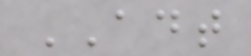ADT
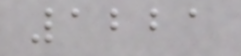1221
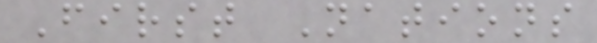First Nations
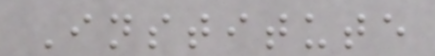Institute
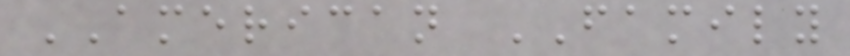AMERICAN FAMILY
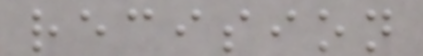recision
